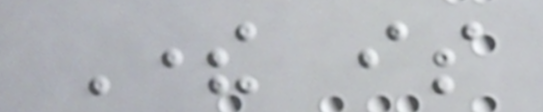There is
